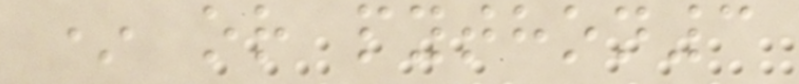* or python3
